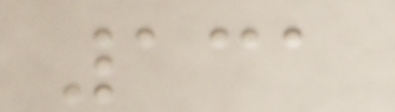131
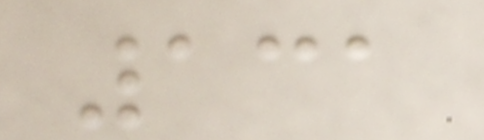131
